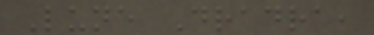Lune Dradra,
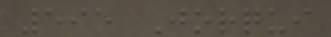595 Jorqui
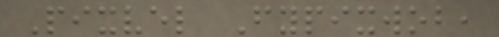Pixvel Fypixwob,
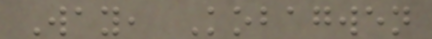Way, Kobagwen
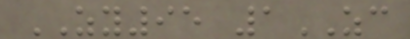ZY95 1ZC
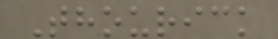Thourick
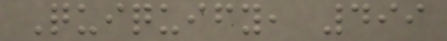Quiquify, 499
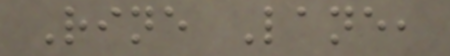Rine Lane,
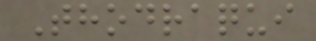Thodraqui
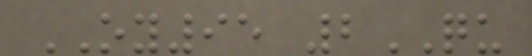OY95 2QU
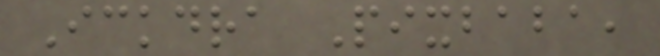Ickdra Pixbaba,
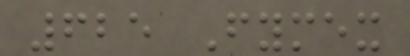625 Fymex
